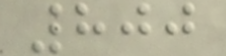800
